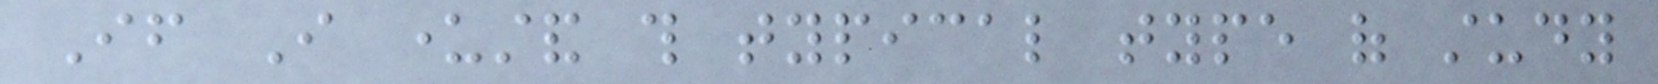If I understand this typical type of study
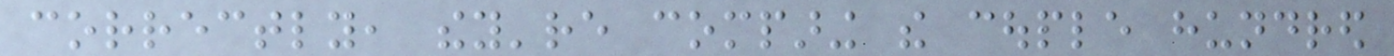correctly, they're comparing the couple hundred
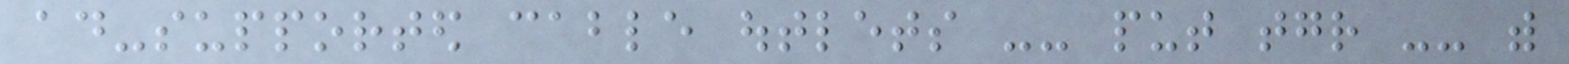ad-supported cable outlets -- put together -- with
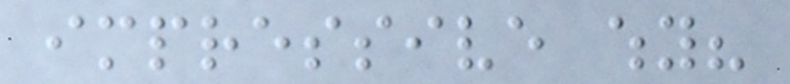impressive why?
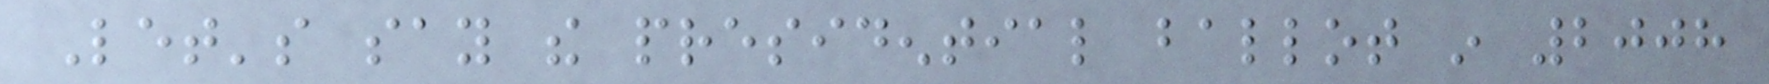Let's say the presidential ballot in 2008
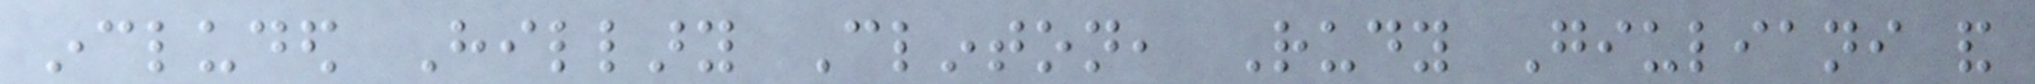included Hillary Clinton, Rudy Giuliani and
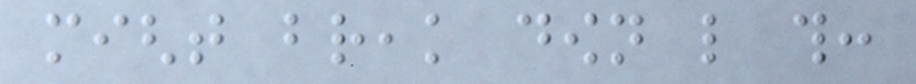might break down like this:
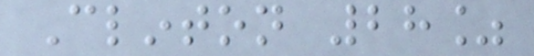Clinton 28%
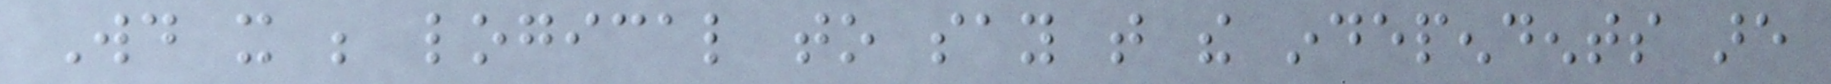Would it be logical to say that the independents are
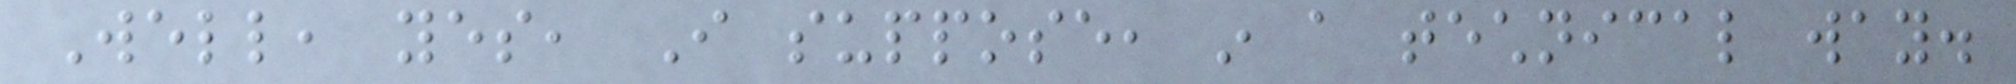Well, yes, I suppose, in a technical way.
